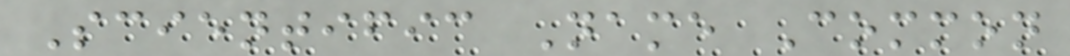Scientific Name Common
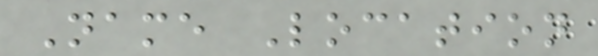Name Location
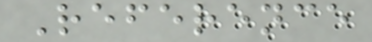Reference
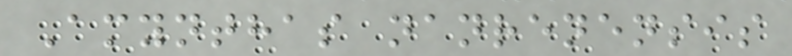Amynthas nanrenensis
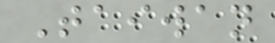Taiwan
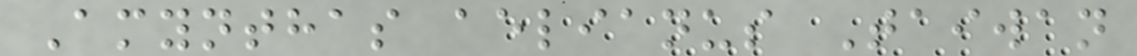Amynthas aelianus Taiwan
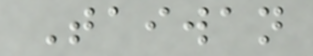Taiwan
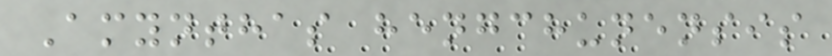Amynthas hengchunensis
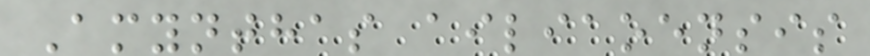Amynthas ailiaoensis
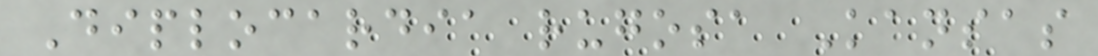Diplocardia rugosa Kansas
